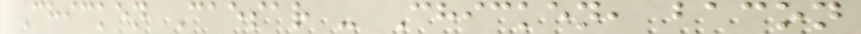Chicken Caesar - Chicken, bacon
